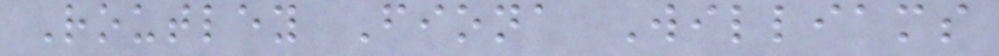Routley Fiona Williams
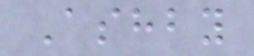Ashby
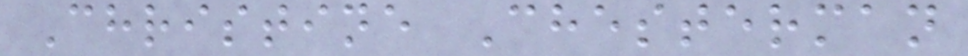Christine Chesterman
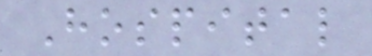Hospital
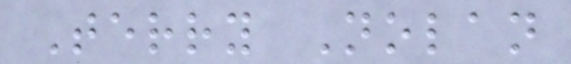Terry Nolan
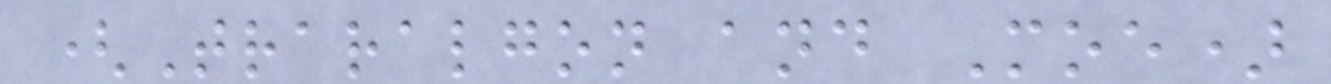(Traralgon and Moe)
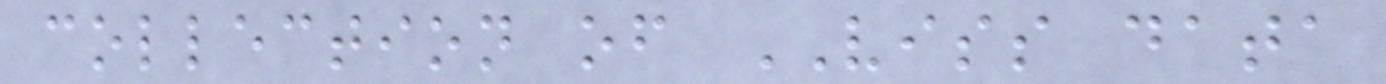collection of VISS data
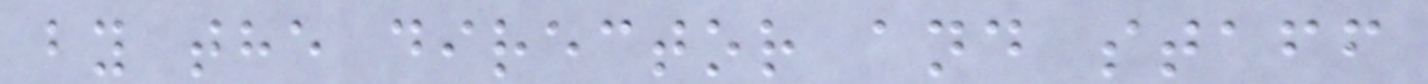by the director and staff
